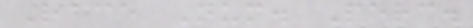Race Num. Perc.
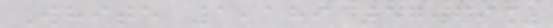White 1,189 57.69%
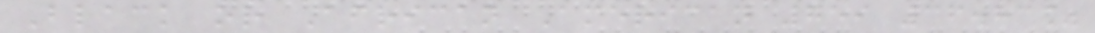Black or African American 759 36.83%
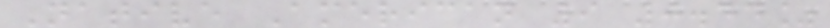Native American 9 0.44%
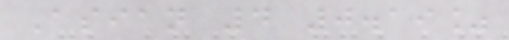Asian 4 0.19%
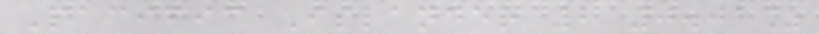Pacific Islander 2 0.01%
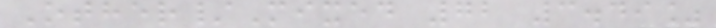Other/Mixed 72 3.49%
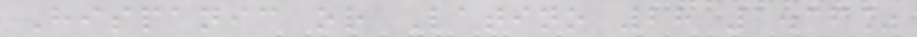Hispanic or Latino 28 1.36%
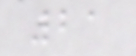21
